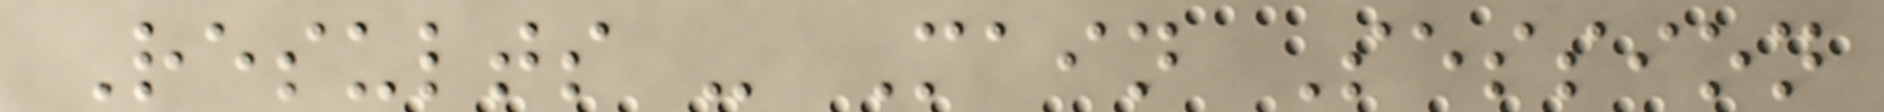Results - Main Session
